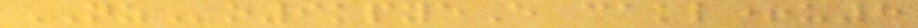NZo9kpyeE cakl+u8
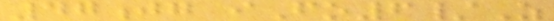47jg iFo6/Z
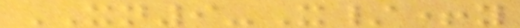XN9-X/+y
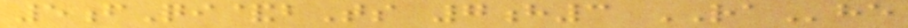5fQi&bTs 7h3 RAhe
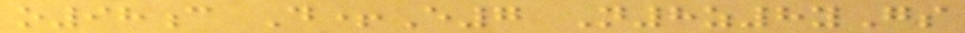o98c D+E7 N8z8yGs
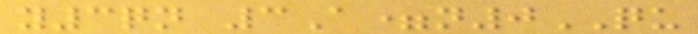y3qn 3A=n0QU
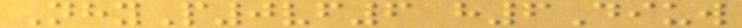NhyP0vf6 h6Diuw
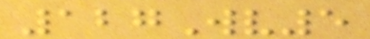127Wv5
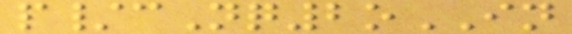p/cNq2oIN
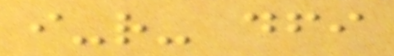i-r- dfi
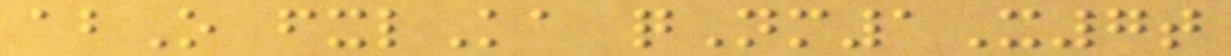abO fxlKa qNm1X7t
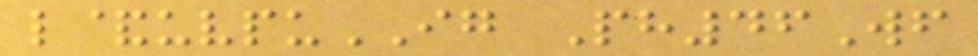l&uvpuIG Ph46Wf
